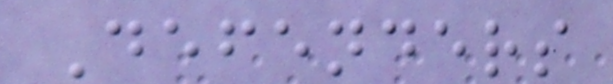Defenders
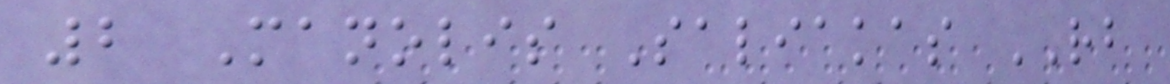2 Manolis Saliakas RB
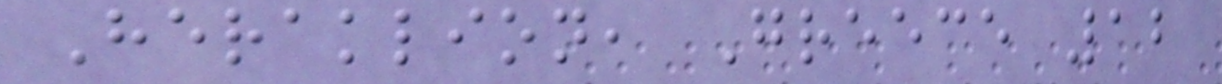Heraklion, Greece 12
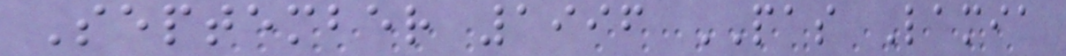September 1996 PAS Lamia
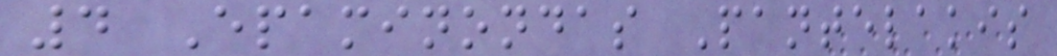4 Epaminondas Pantelakis
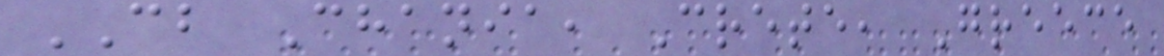CB Chania, Crete, Greece
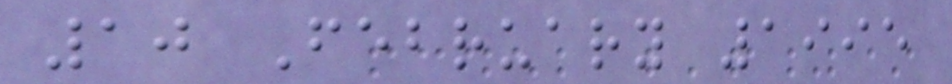10 February 1995
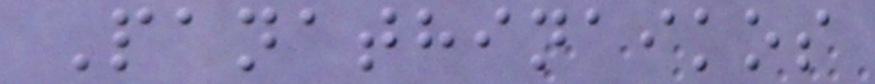Panathinaikos
